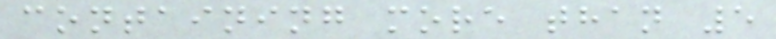containing more than 5
